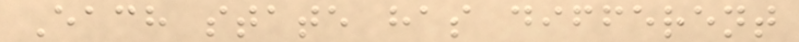Each state has different
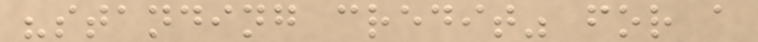"standing credit" for a
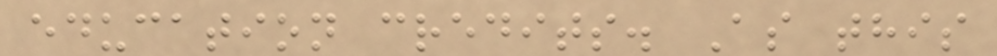education credits. As this
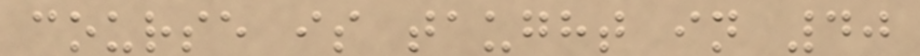course is taught in 40
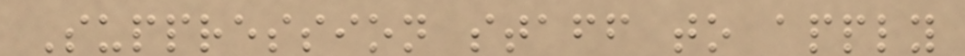Suppression staff to apply
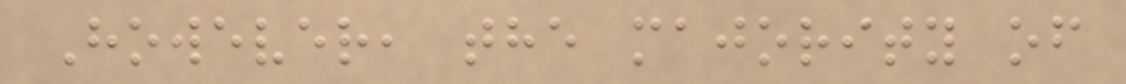However, the majority of
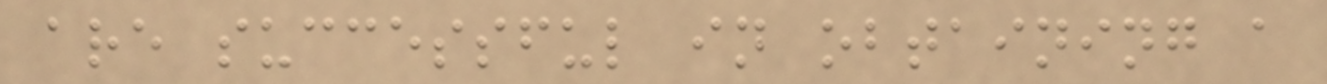are successful in obtaining a
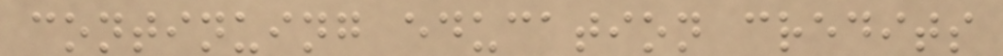continuing education credits
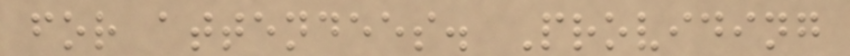for attendees. Providing
